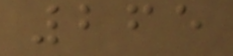265
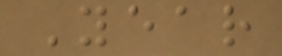Year
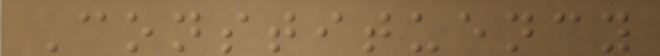Constituency
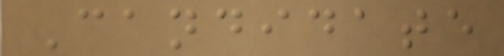Candidate
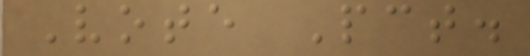Vote Pct.
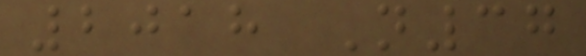2018 N37
